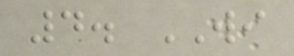4. WI
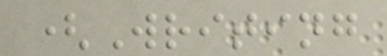(Writing
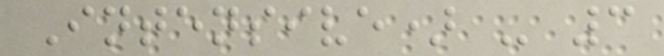Intensive) - 3
